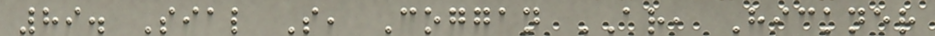89. Sial S, Coggan AR, Hickner
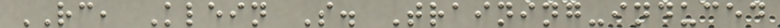RC, Klein S. Training-induced
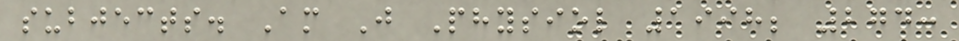subjects. Am J Physiol 1998; 274:
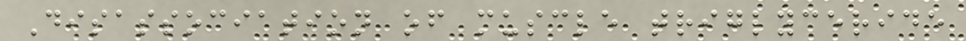Disassociation of muscle triglyceride
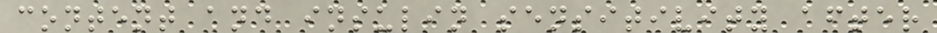content and insulin sensitivity after
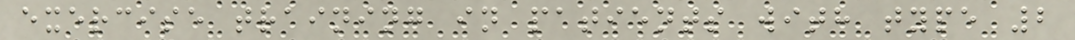exercise training in patients with type 2
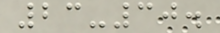23-30.
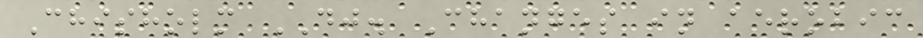Chisholm DJ. Changes in aerobic
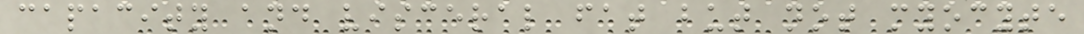capacity and visceral fat but not myocyte
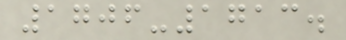1706-1713.
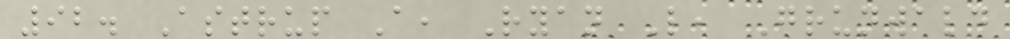92. Astrup A, Ryan L, Grunwald
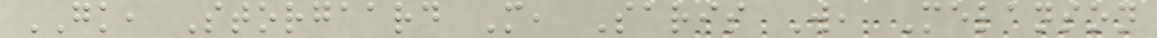GK, Storgaard M, Saris W, Melanson
